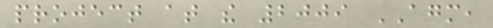project at the 2009 AGM,
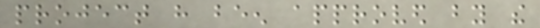project have been approved by the
